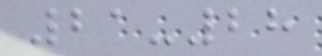21-28
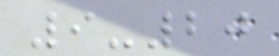9-20
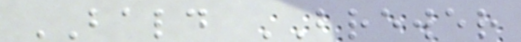BALD BREWER
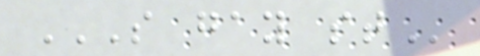S GAY ST
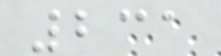231
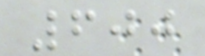600
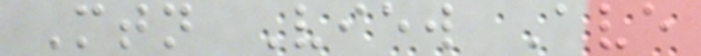Mtn View Ave
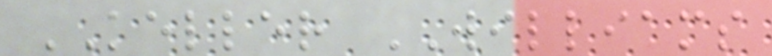KELLER WILLIAMS
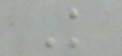K
